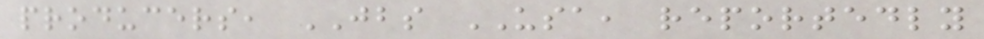producers, JBS USA, reportedly
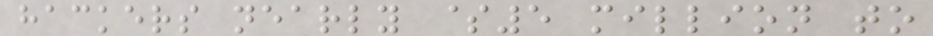hackers nearly $5 million to
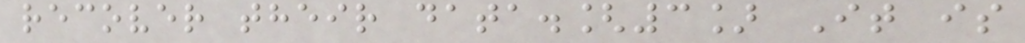recover their data.[3] It is
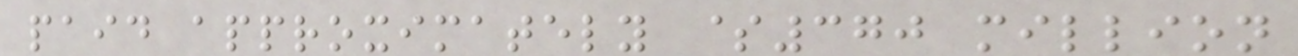paid approximately $370 million
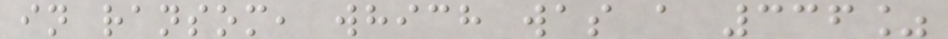in ransom, which was a 336%
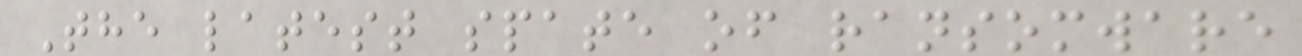The latest spate of ransomware
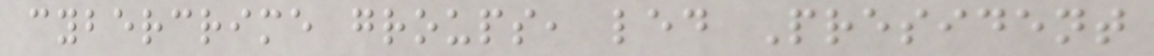cybercrime groups, led President
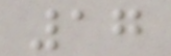17
